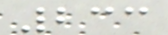233
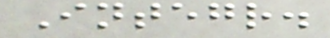Integr.
